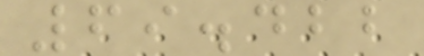69.422
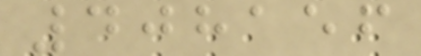408156
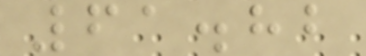61.82
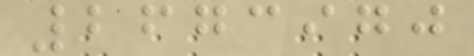2673970
